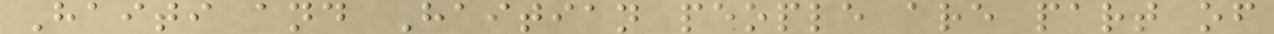Haiti and Haitian people are part of
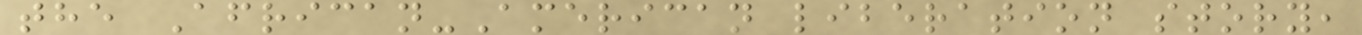the African-American liberation story,
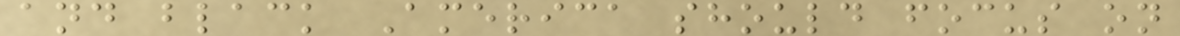and black America should focus on
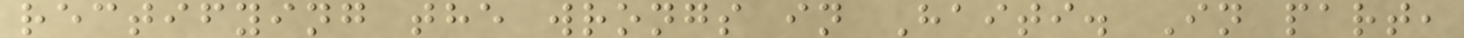rectifying the wrongs in Haiti. In part,
